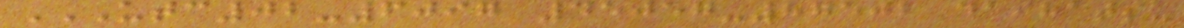UTC02-6097 45057-87502 DAIHATSU
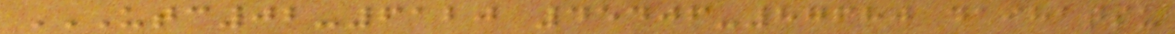UTC02-6120 45406-87680 DAIHATSU
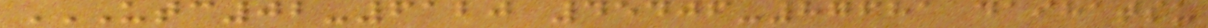UTC02-6120 45406-87681 DAIHATSU
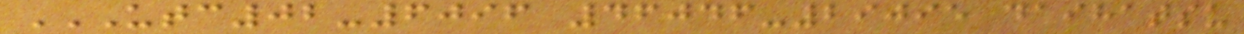UTC02-6096 46046-29095 DAIHATSU
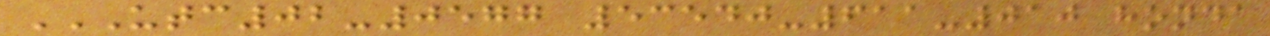UTC02-0577 53540-611-010 HONDA
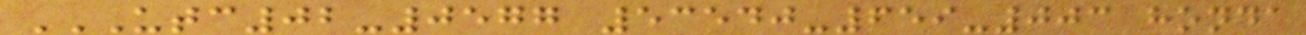UTC02-0577 53540-659-003 HONDA
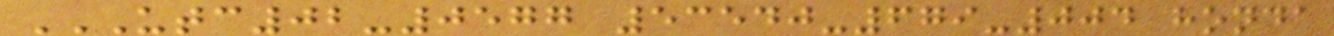UTC02-0577 53540-679-004 HONDA
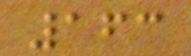163
